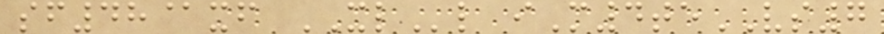sf48@xf XLl iM4teVS7
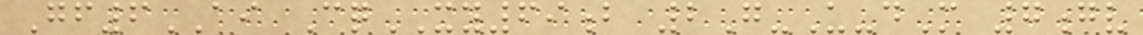Gf6AI CqXY69b 2G-U-dM 7gv
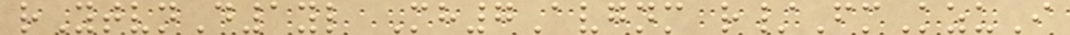rYtvnD1yl Mh7Avgnm r/FmKzuI
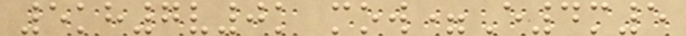5kh7v0k mow=E4m5
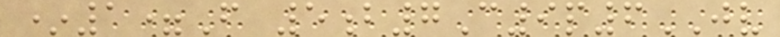*1=F 5b7C9p6JV
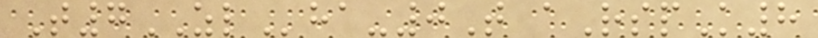T7ZLha-0T aRspK8
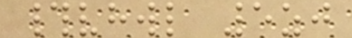#vhwl 5zj
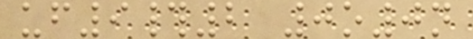uf9#2 0o0n
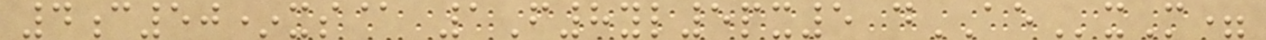4c50*xs@ 1F8yl5px5 dAExM=
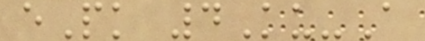ePk 4Ku-A
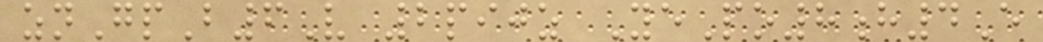znGpB6V 2pijz YePo8h4E
